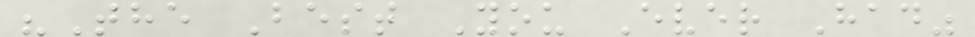"The Best You Ever Had"
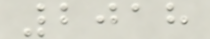2018
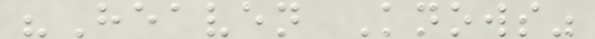"Heaven Knows"
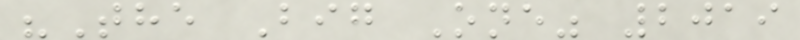"The Big One" 2019
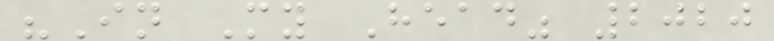"In My Head" 2020
